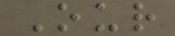Our
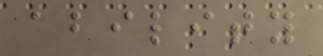ability
